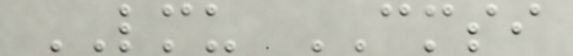LMU CMSI
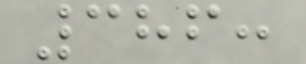386:
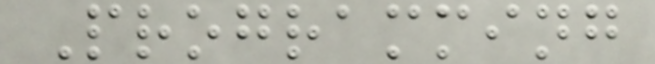Programming
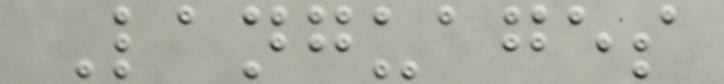Languages
